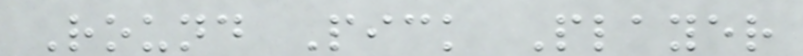Round Pick Player
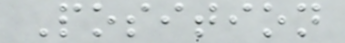Position
